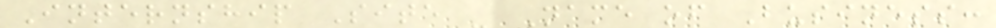Internship Site - Name of Business:
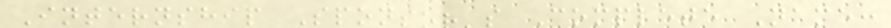Internship Sponsor's Complete Name:
